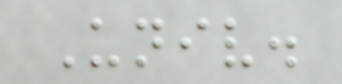Univ.
